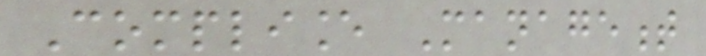Compliance Management
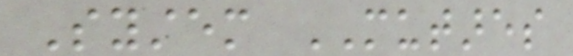System MUTARES
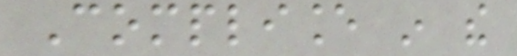Compliance in the
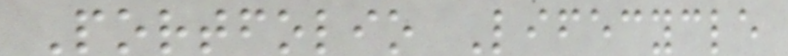Portfolio Lifecycle
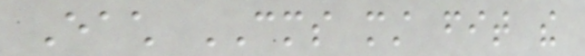Each CMS must fit the
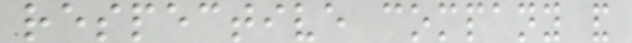respective company and
